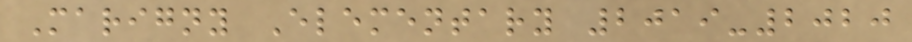Marigny Elementary 2019-2020
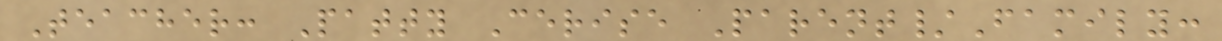Teacher: Patty Cerise Parent/Family:
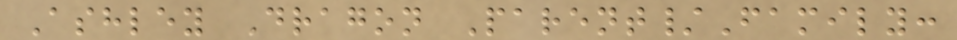Ashley Dragon Parent/Family:
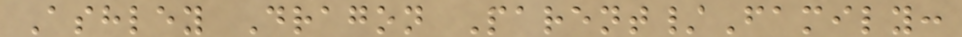Ashley Dragon Parent/Family:
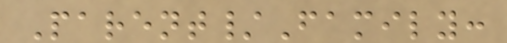Parent/Family:
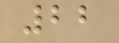22
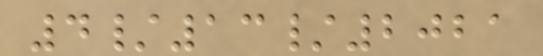4/13/2021
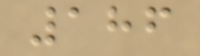186
